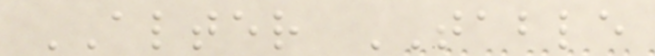ALTER TABLE
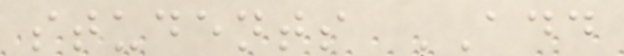students ADD
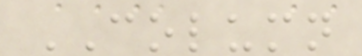COLUMN
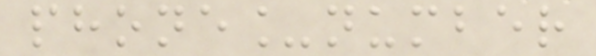phone_number
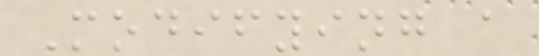Modifying a
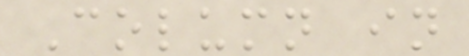Column in
